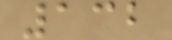132
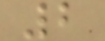2
